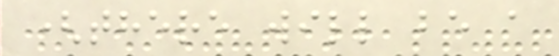(there will be a
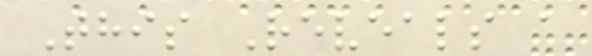This Reveals a
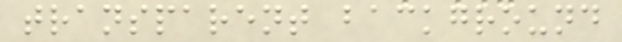transparent background
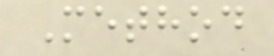Method
